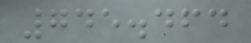745.464
